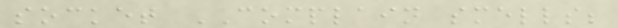socket COMPLAIN smells;
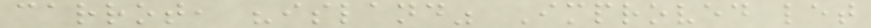carrot, "island" Improved let
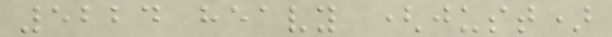5224 heavy (just)
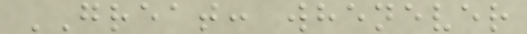GREAT: whenever
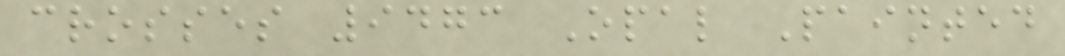crosses 9473 Opal Painted
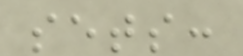sets:
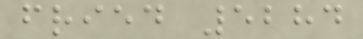fried 5284
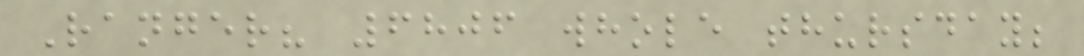Ranger? 6806 whole thursday;
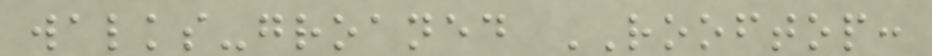walks-groaned ROOFTOP:
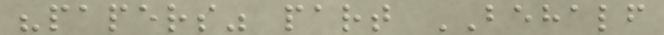"papers" part BEHALF
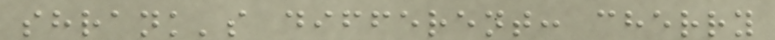shrank's different: cherry
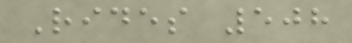Rides 508
